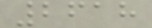2618
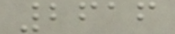2616
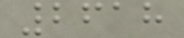2618
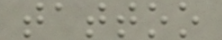tattoo
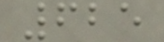625
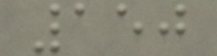150
